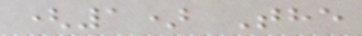(1) The
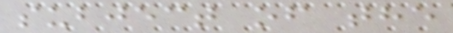subject of the
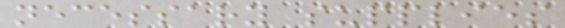necessary supplies
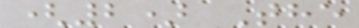(2) The
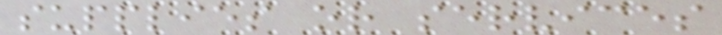supplies or services
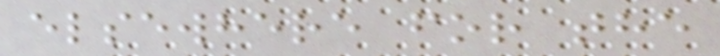elsewhere for the
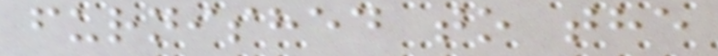furnished to the
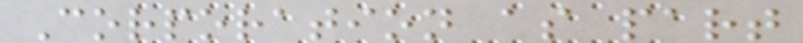Corporation as part
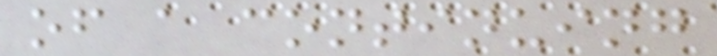of a continuing
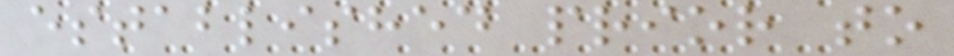established prior to
